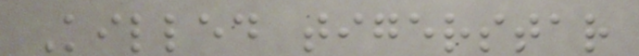Killed tigerstar
